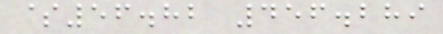$56.82 456.289
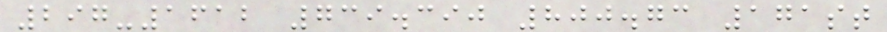297-1612 739.390 800.73 171st
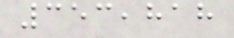353,818
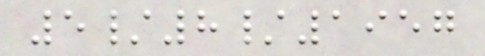5/8/1957
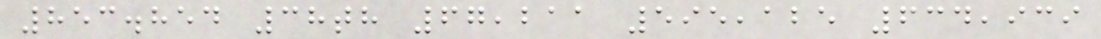853.854 38th 67,211 595,125 634,939
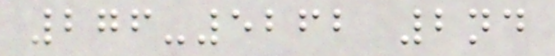276-5262 2nd
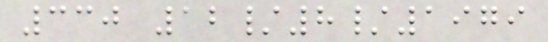330 12/8/1979
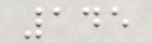145
